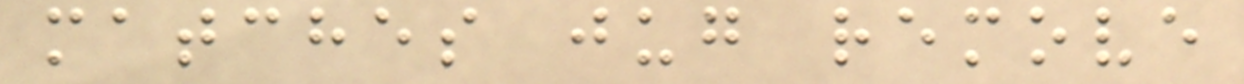matches jug remove
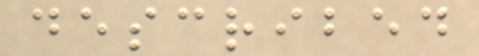described
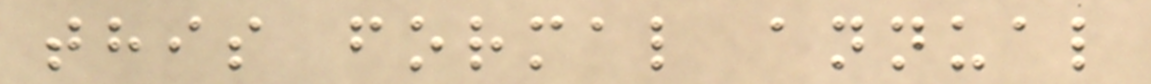this formal annual
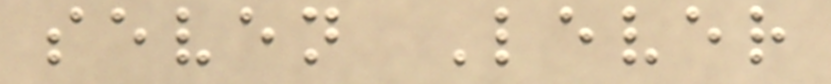seven Lever
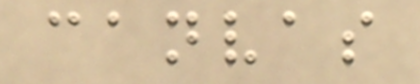canvas
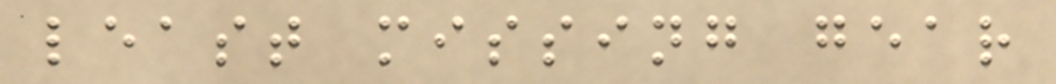least missing gear
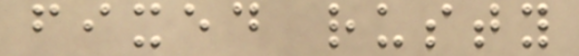fixed rusty
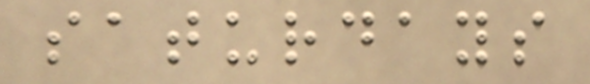saturdays
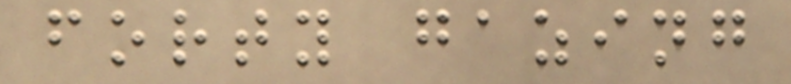forty gazing
